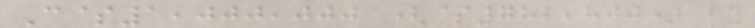C$1,000,000 ($782,800) by
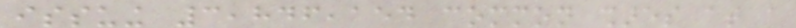issuing 3,846,154 common shares at a
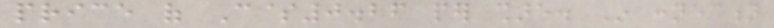price of C$0.26 per share. In connection
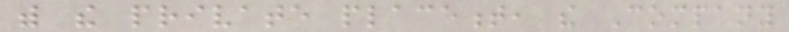with the private placement, the Company
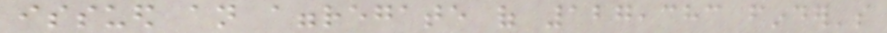issued an aggregate of 127,383 finder's
